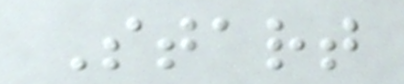Start
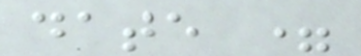date =
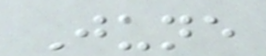June
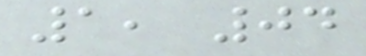1, 04
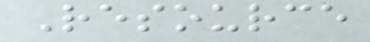Resource
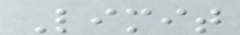Limit
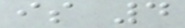is 4
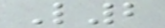L2
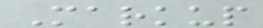Markup
